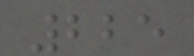225
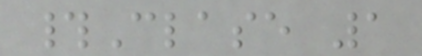#Clase 1
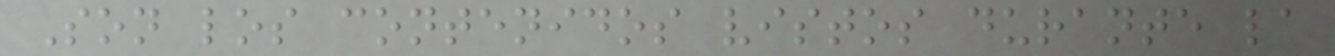Son los contenidos vistos durante la
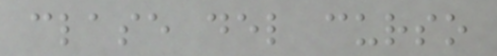clase del curso
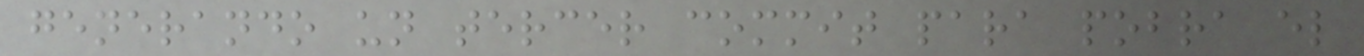generando un tercer commit para pobra el
